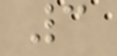3
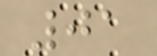01
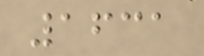1631
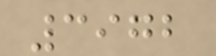3972
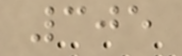305
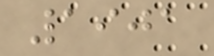1901
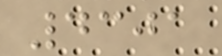4301
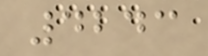4243
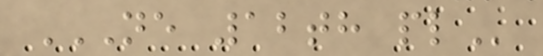NE 12TH PL
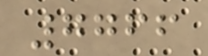7766
